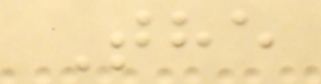The
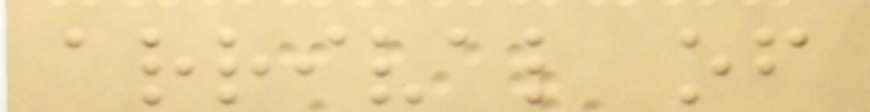arrival of
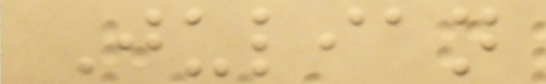Julian
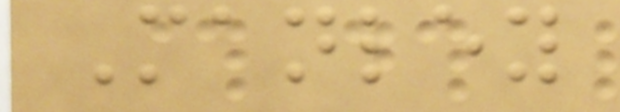Manley
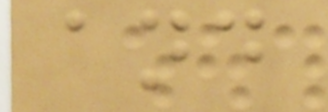and
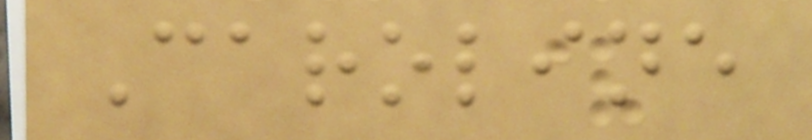Caroline
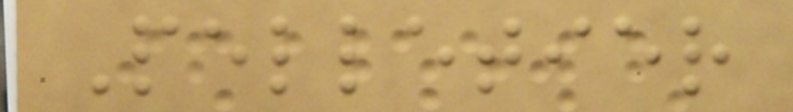Pelletier
